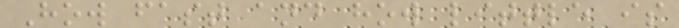How fast and how little is
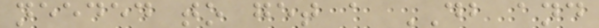needed to get a DB and
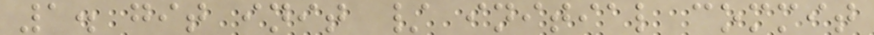1. git init / initial commit
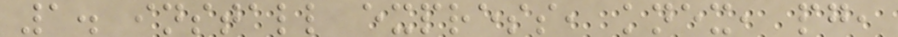1. install express, knex, pg,
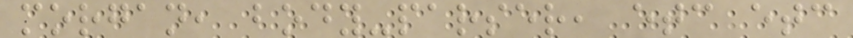morgan, body-parser, etc etc
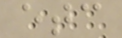etc
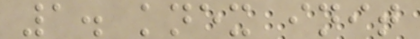1. knex init
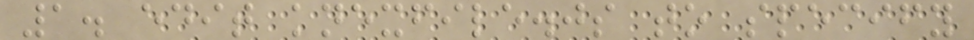1. edit knexfile.js to specify
